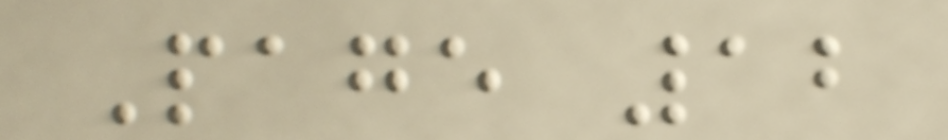Page 12
